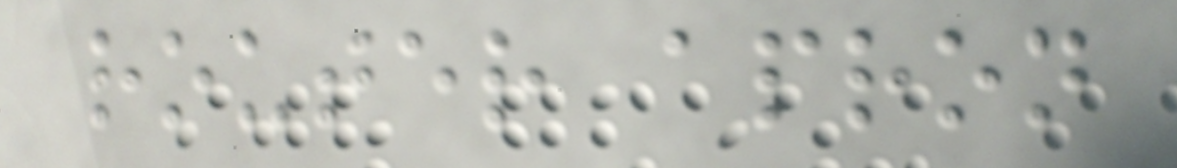router apron
